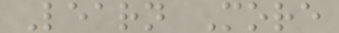Learn More
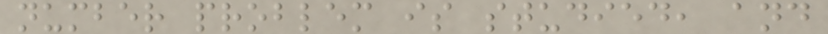number problem is studied, and
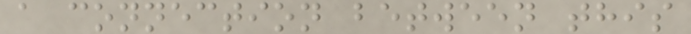a connection between this
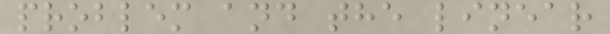problem and the linear
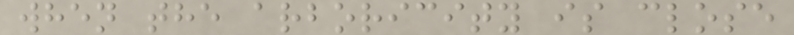when the arboricity is close
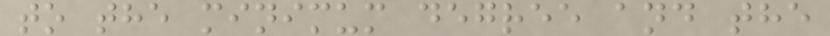to the minimum degree and the
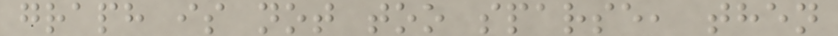graph is not too sparse, then
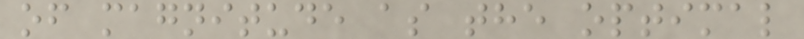of magnitude as the optimal
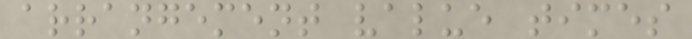arrangement value times
